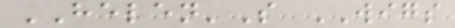HELEN'S WIGS
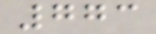773
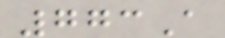773A
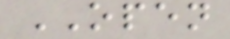OPEN
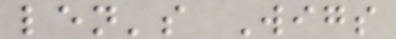len's Wigs
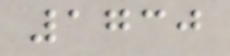1730
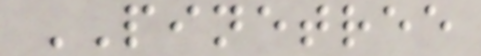PINETREE
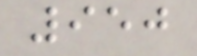950
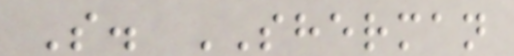S. SHERMAN
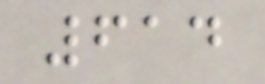614
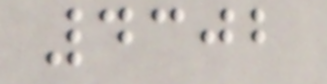4302
